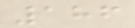186
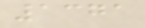1371
